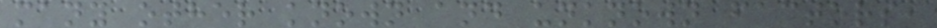many other known and unknown factors,
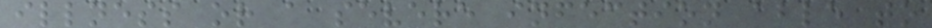illness or a severe infection able to
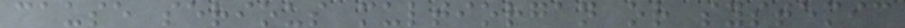cause serious multiorgan or systemic
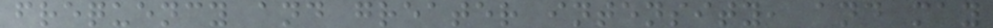frequency and greater intensity, and may
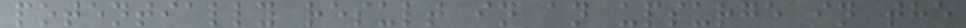potentially result in an upsurge in the
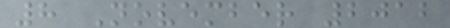8 November 2012
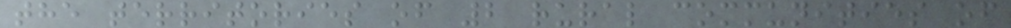the territories of 2 rural communities of
